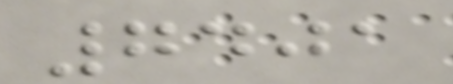7401
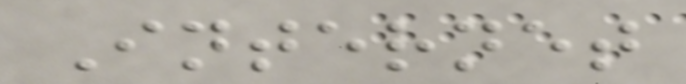Internet
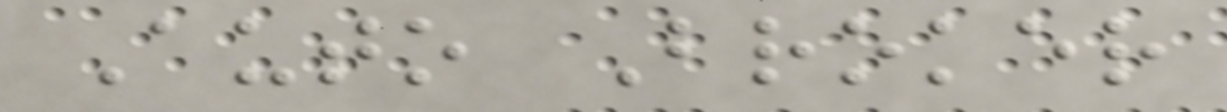Auto Broker
